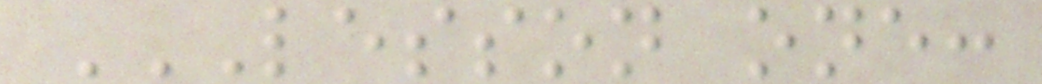LESSON ONE:
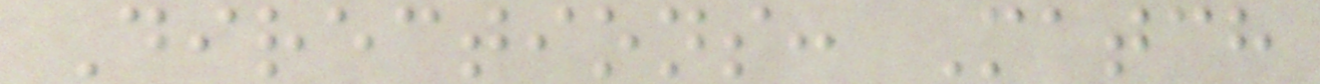Directions: Match
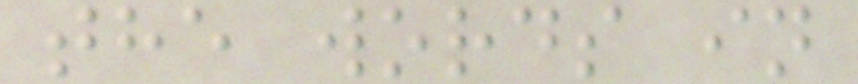the words in
